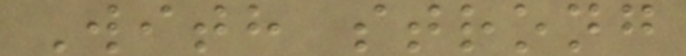With strong
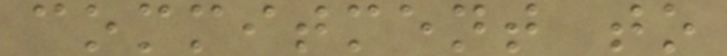commitment to
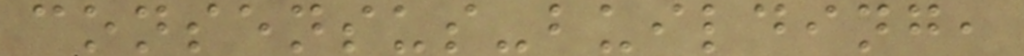consensus-building,
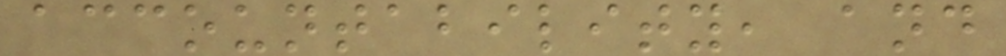accountability, and
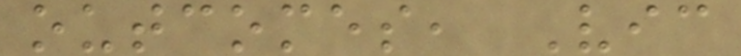outcomes, Vic
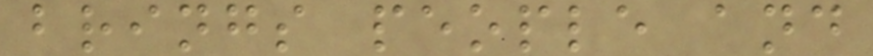brings people and
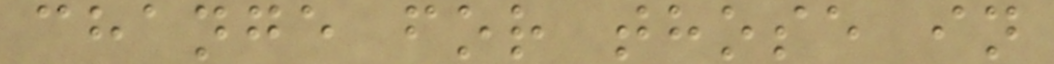change for those in
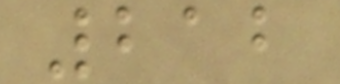212
